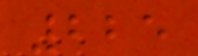225
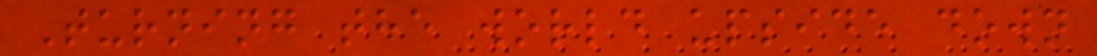Turning the world upside down
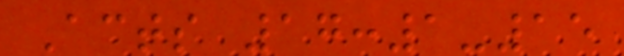Acts 17:1-15
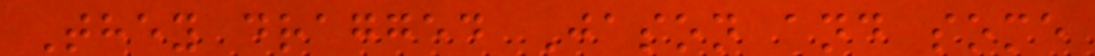They dragged Jason and some
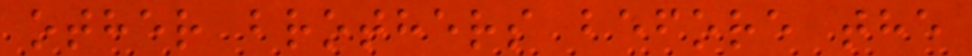other brothers before the
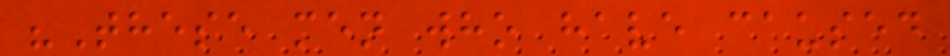"These men who have caused
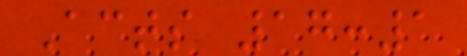Acts 17:1
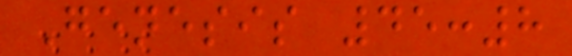Genesis 45:8
